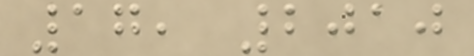17, 2010
